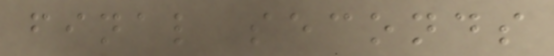final seconds
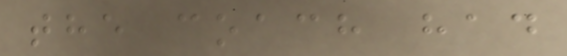the coach had
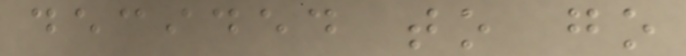decided to go
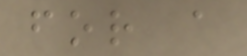for a
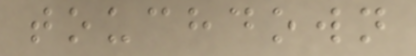touchdown
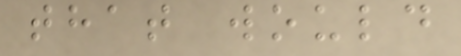that would
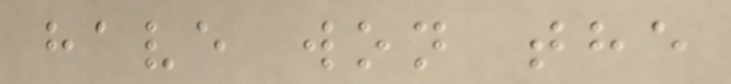have won the
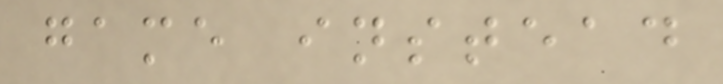game instead
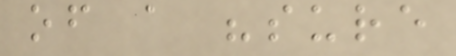of a "sure
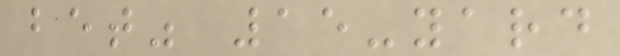bet" 15-yard
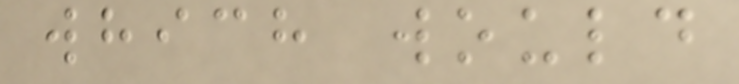which would
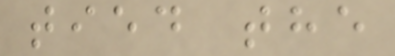tied the
